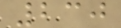230
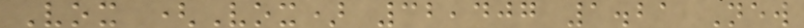Vox (Vox) 32,407 1.21 New
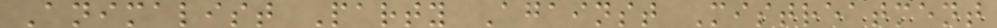Animalist Party Against Mistreatment
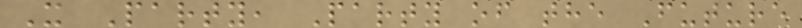X Party, Party of the Future
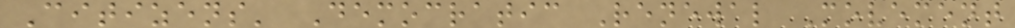Citizens' Democratic Renewal Movement
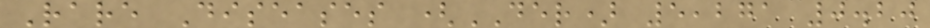Rare Diseases (DER) 5,271 0.20
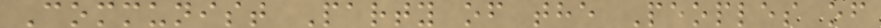Communist Party of the Peoples of
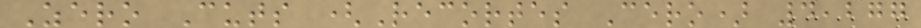Zero Cuts (Recortes Cero) 4,277
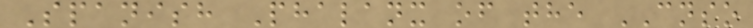Spanish Phalanx of the CNSO
